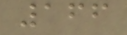166
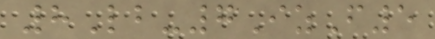8Lb-7IzF5
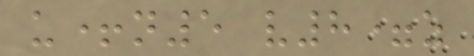u+n5 v8=z
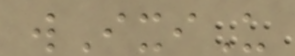wIxiU
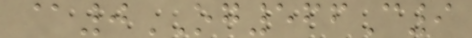@0OG566C9
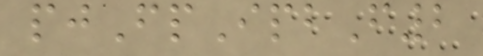pjFpIpbF2
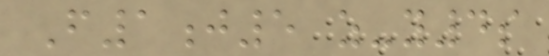F1j5 z-y4s
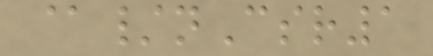@/nCsr1
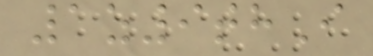1z9thI
